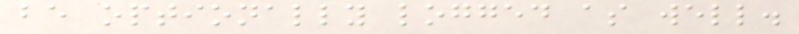be optionally logged as well.
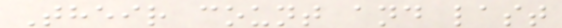Their count and last
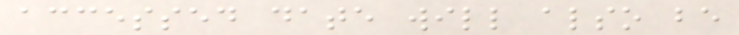accessed date will also be
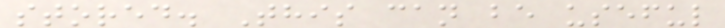stored. This can be useful
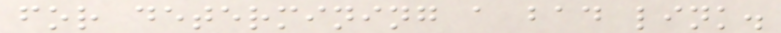for determining a bad link.
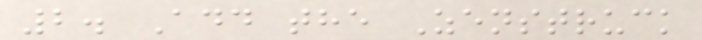2. Add the Zenstruck
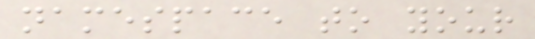namespace to your
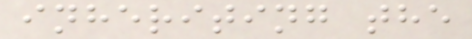inheriting the
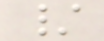/
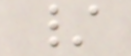/
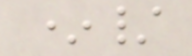*/
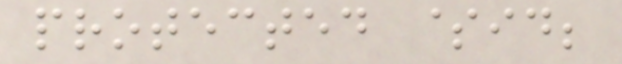protected $id;
